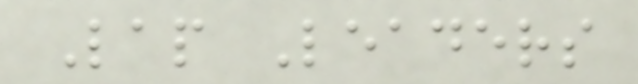Lap Leaders
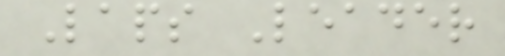Laps Leader
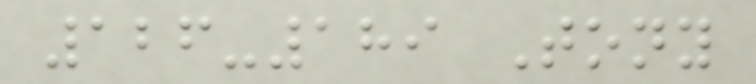126-189 Tony
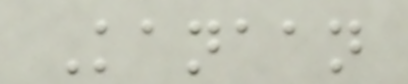Kanaan
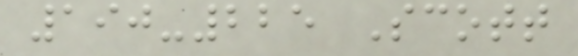190-225 Scott
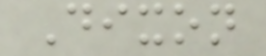Dixon
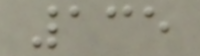135
